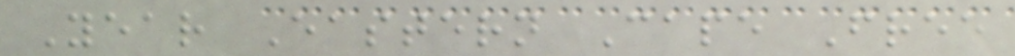Year Eastern Cape Free
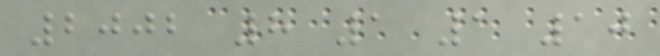2002 8 1 1 10
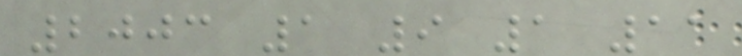2003 1 9 1 11
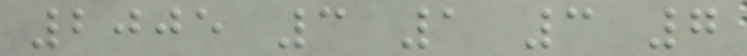2005 3 1 3 7
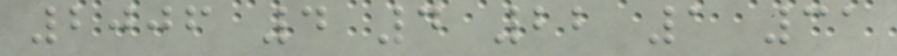2006 4 4 22 1 31
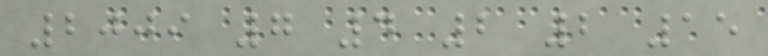2009 7 4 2 2 15
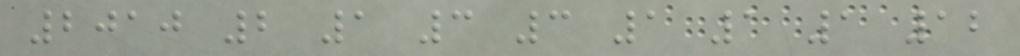2010 2 1 3 3 1 1 1 12
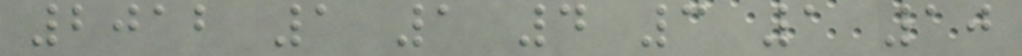2012 1 1 4 3 1 10
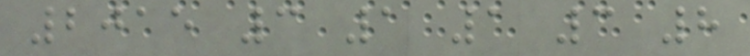2015 3 1 1 3 8
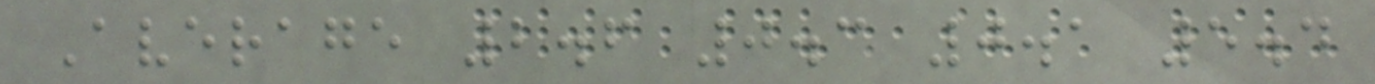Average 2.6 0.3 0.1 5.4
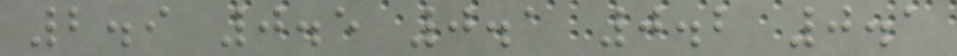2.9 0.5 0.1 0.2 0.1
